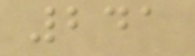241
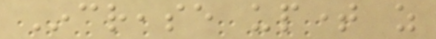Increase uptime as
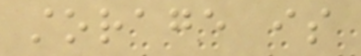storage is
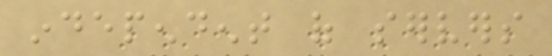independent of servers
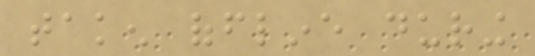taken offline during
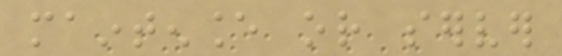maintenance or server
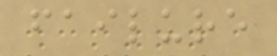failure
